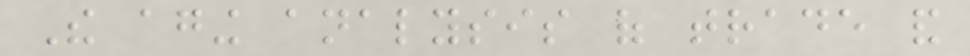The aging analysis of trade and
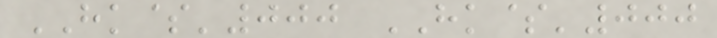HK$'000 HK$'000
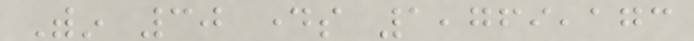Within 30 days 1,769,173
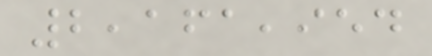2,161,954
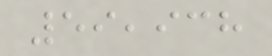59,938
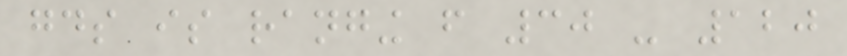goods is ranging from 30 - 120
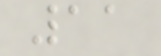11
